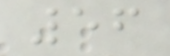56
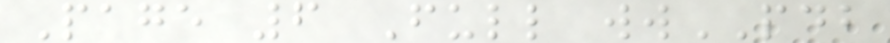Page 6 Full wwPDB
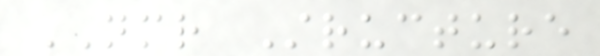NMR Structure
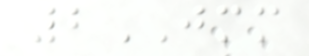2JMM
